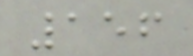156
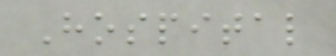Hospital
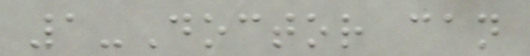1-Doctor can
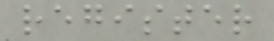register
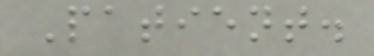Patient.
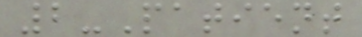2-Patient
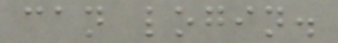can login.
